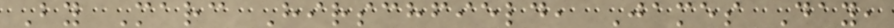By Marc Hirschfield, James Day,
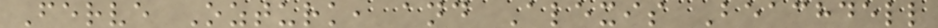Ferve Ozturk, and Alexis Beachdell
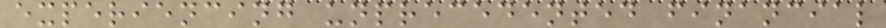experiencing unprecedented financial
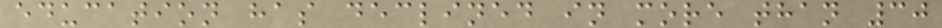education has declined in more than 30
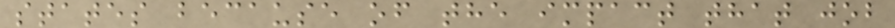states because of the impact that job
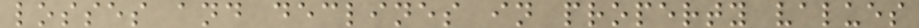losses and declines in property values
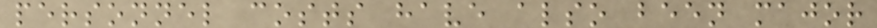personnel costs have also been major
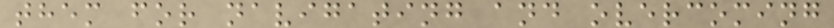them for navigating and overcoming
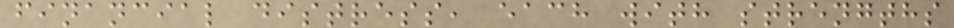financial distress, each with strengths
